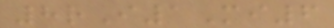8rI1Mi6
